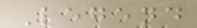Legend
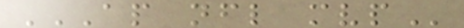AP NFL MVP
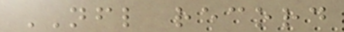NFL record
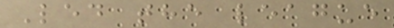Led the league
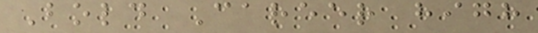Bold Career high
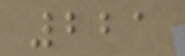221
